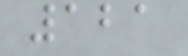121
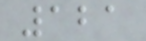121
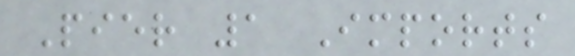Pier 1 Imports
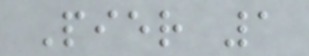Pier 1
